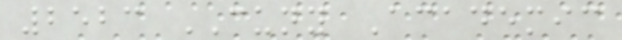2523 CUNY Academic
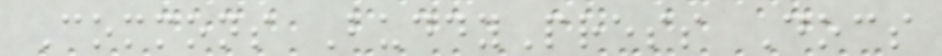Commons BuddyPress Docs
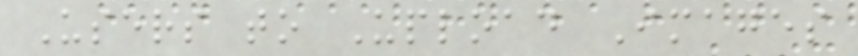Users to Upload Images
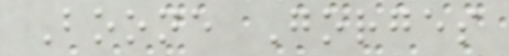Boone Gorges
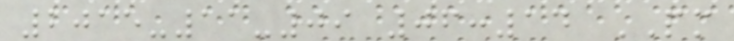2015-11-09 06:14 PM
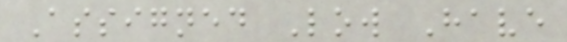Assigned Low Have
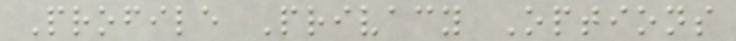Profile Privacy Options
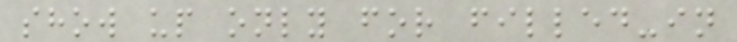show up only for filled-in
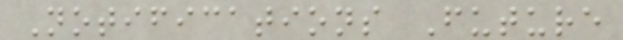Notifications Future
